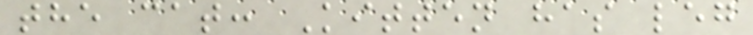the cat: Kitten has leg
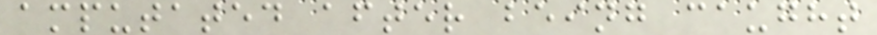amputated after being caught
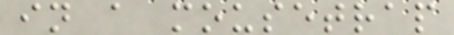in a mousetrap
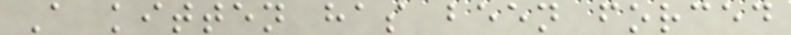A kitten has been forced
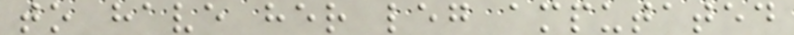to have her leg amputated
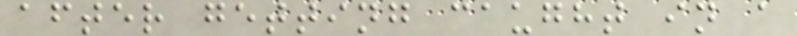after getting caught in a
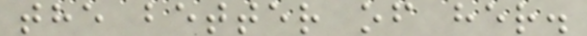the better of her.
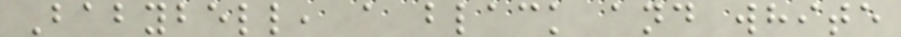Babybell, a black and white
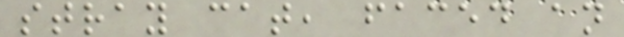stray cat, faced an
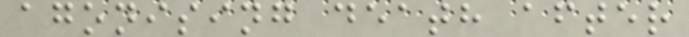agonising death after
